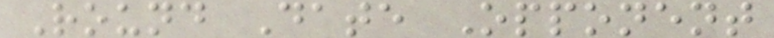Round Date Opponent
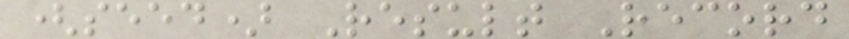(seed) Result Record
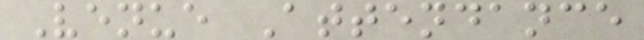Venue Attendance
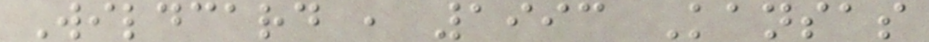Wildcard , 1993 Kansas
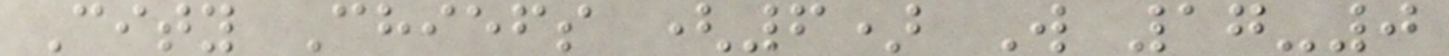City Chiefs (6) W 17-0
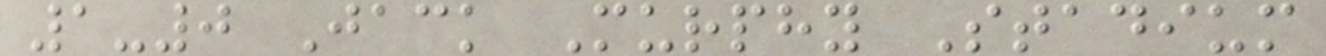1-0 Jack Murphy Stadium
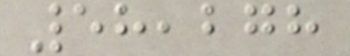58,278
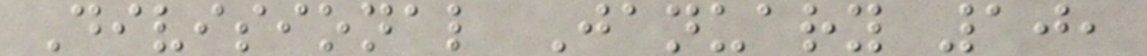Divisional January 10,
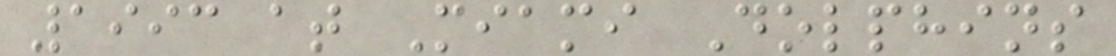1993 at Miami Dolphins
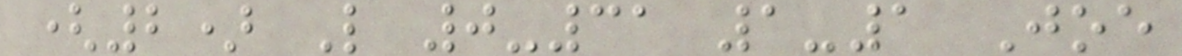(2) L 0-31 1-1 Joe
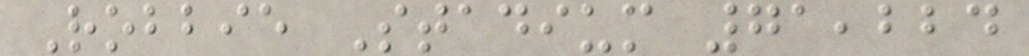Robbie Stadium 71,224
